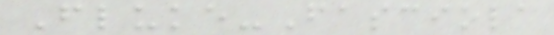Fluke-Fasciola
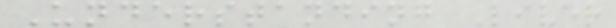Understanding Liver
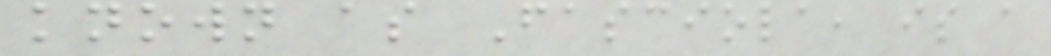known as Fasciola, is a
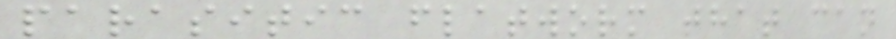parasitic flatworm that can
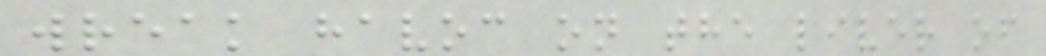wreak havoc on the liver of
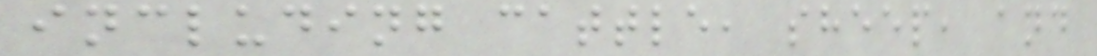including cattle, sheep, and
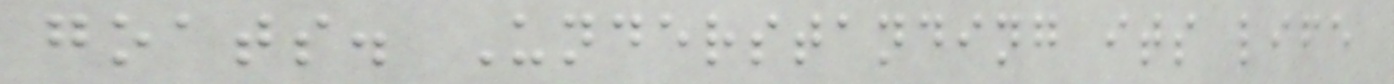goats. Understanding its life
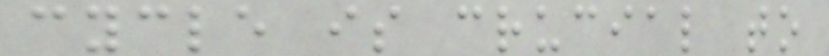cycle is crucial to
